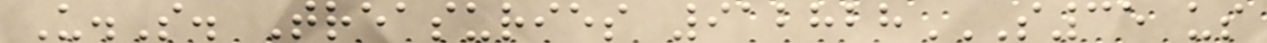U.S. Treasuries 912828S35 US
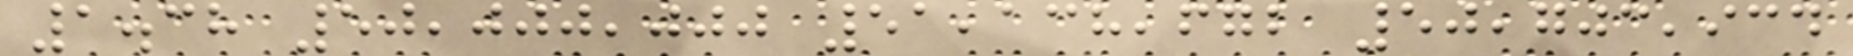1.38 50,000,000 51,138,672 50,703,934
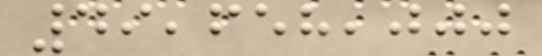49,658,000
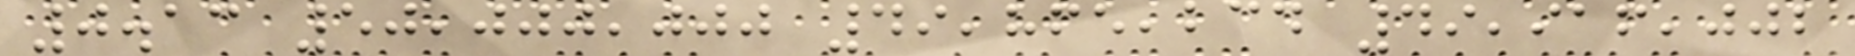0.13 50,000,000 49,865,234 49,916,002
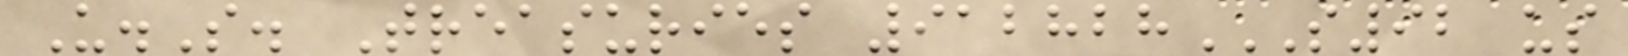U.S. Treasuries 912828S92 US
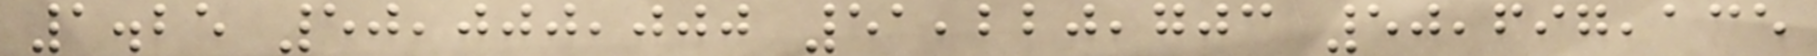1.25 50,000,000 51,220,703 50,697,135
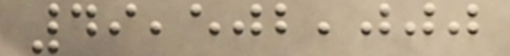49,502,000
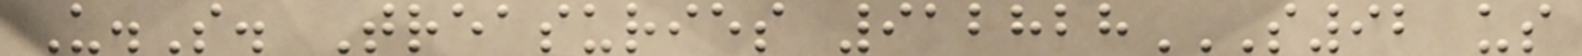U.S. Treasuries 912828S92 US
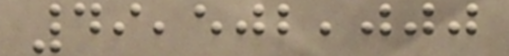49,502,000
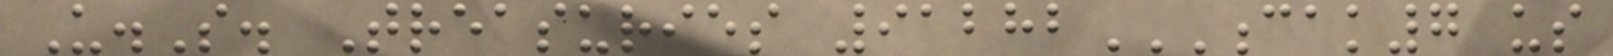U.S. Treasuries 91282CAK7 US
